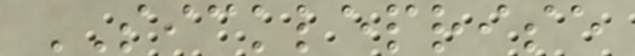SICKLEPRISE
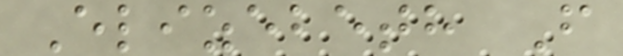Elizebeth F
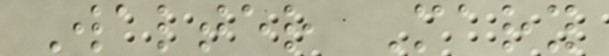Walter Mary
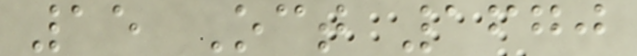15 Oct 1670
